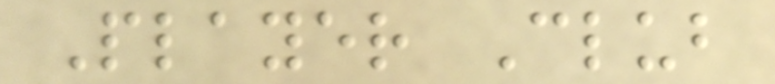Player Club
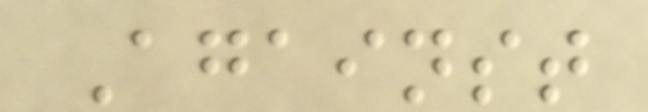Against
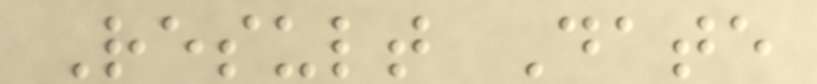Result Date
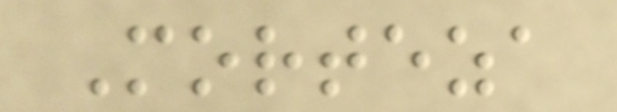Morteza
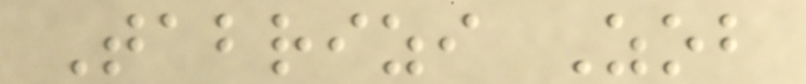Tabrizi Zob
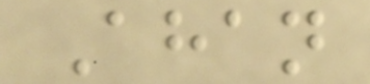Ahan
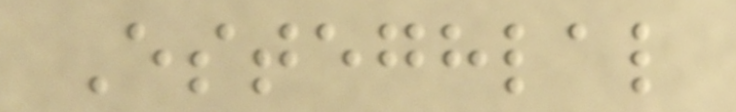Esteghlal
